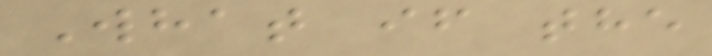What if the
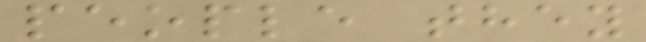people they
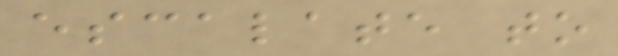escalate to
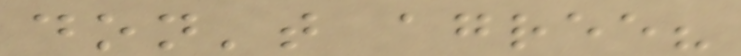don't agree?
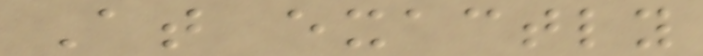At exactly
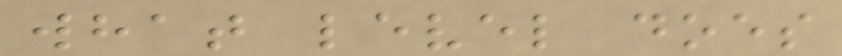what level does
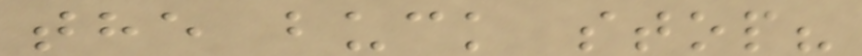the buck stop?
